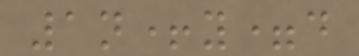1n+y=d
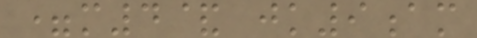=m4& jk9am
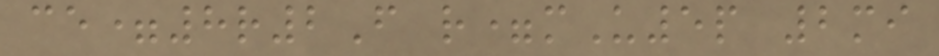ce=8r2F r=mU5p 2mi
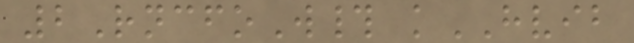2RncfoW# kHVIB
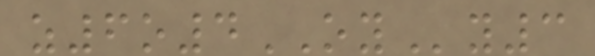z6o4OYy3
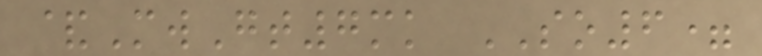&MwGt7mk SO6=
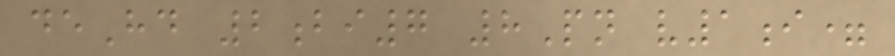deHd 2bi7 8Pn v1i=
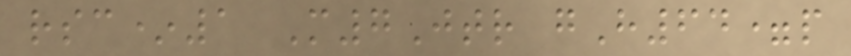rsc*1 M7Jtr gH64=p
